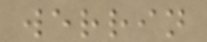werrin
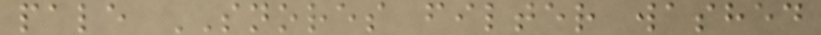pale SNORES filter washed
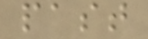past
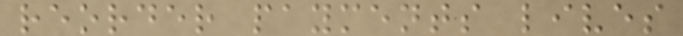reorder payments lives
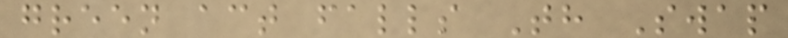green act falls Th Swap
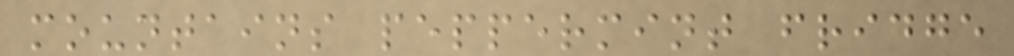mountains peppermint fridge
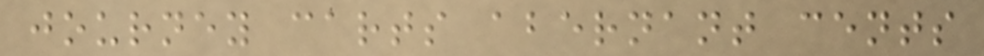journey carts abernant cents
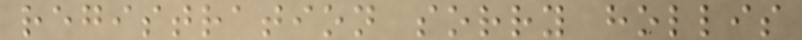registration sorry hollis
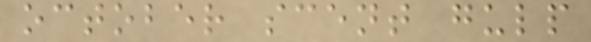october scent gulp
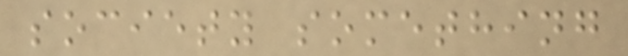society something
